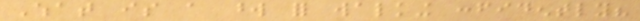What is a word for walking confidently?
